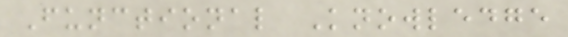Functional Knowledge
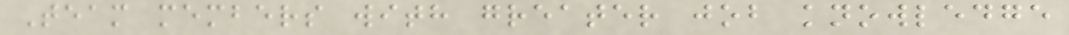Team members with greater job knowledge
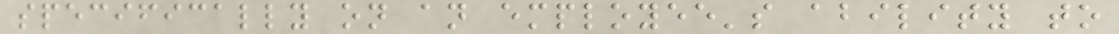specifically on an employee's ability to
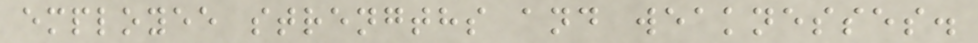employee strengths and weaknesses.
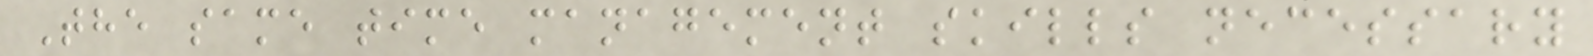The same time management skills necessary
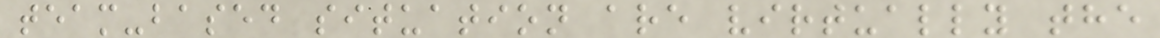team-based situation are virtually the
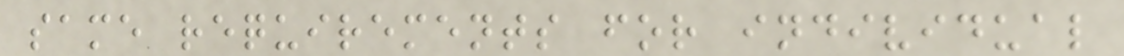same requirements for individual
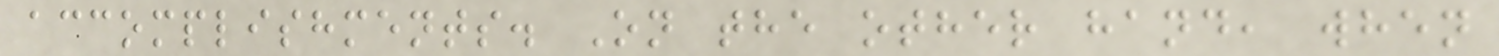accomplishments. On the other hand, when
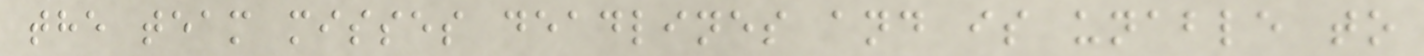the team misses deadlines and is unable to
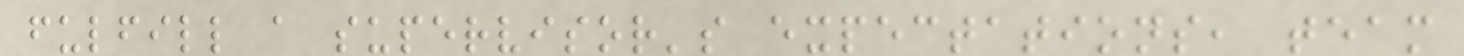fulfill a supervisor's expectations, team
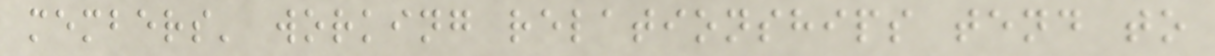members' working relationships tend to
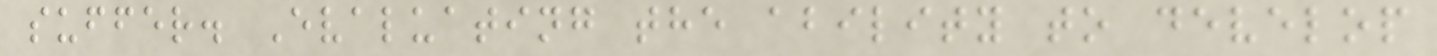suffer. Evaluating the ability to develop
